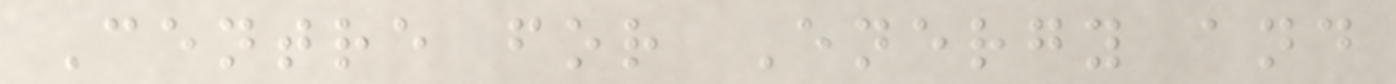Centre for Energy and
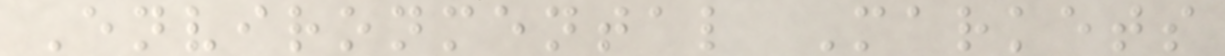Environmental Markets
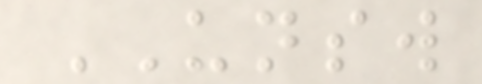UNSW
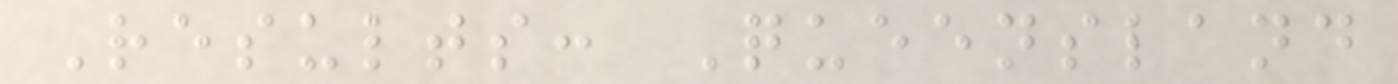Results: Queensland
